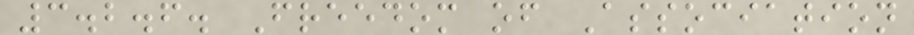3.2.6. Freedom of Association
